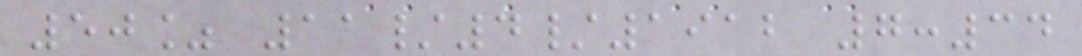50% 11/4/1912 7:34
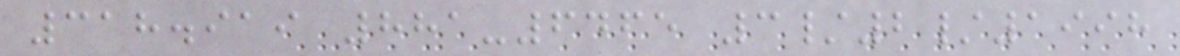318.919 881-6465 3/2/1998
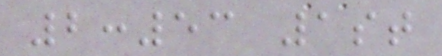2:53 1st
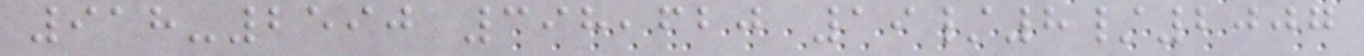918-2590 398,620 19/8/2007
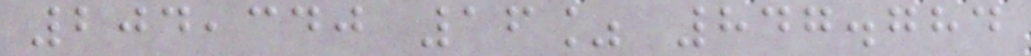204,340 16% 847.784
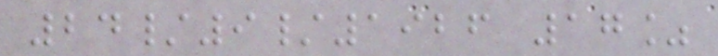24/9/1926 17%
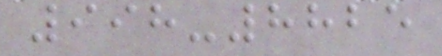998-8825
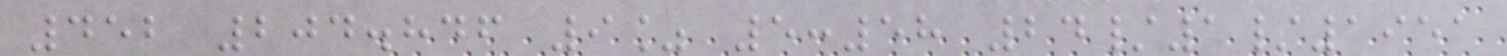452 204.846 9% 5:58 24/1/1951
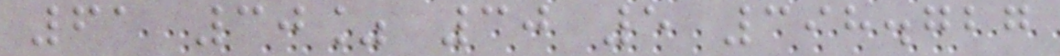61 30% 30 5 398.727
